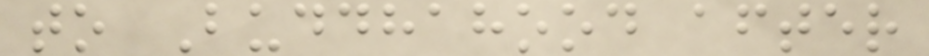to Buddhahood after
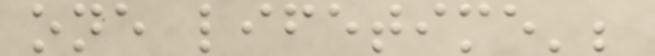one lifetime';
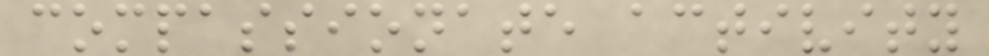compassionate activity
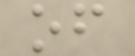of
